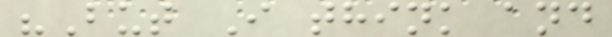"But I think and
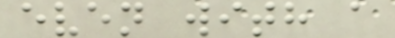even with a
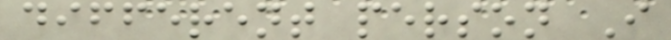different person I
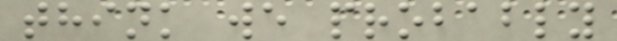think we probably
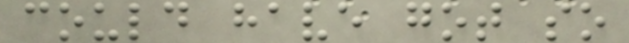could have got so
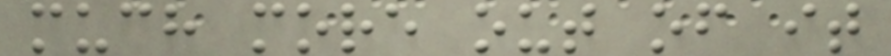much more out of it
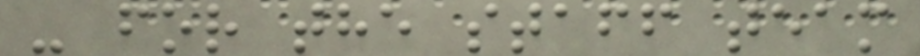- for the staff team
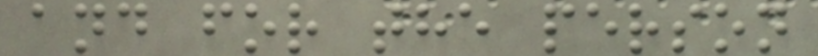and for the person
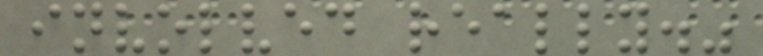involved really."
